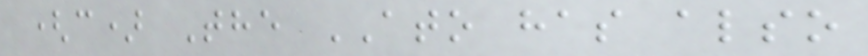(c) The ATO has also
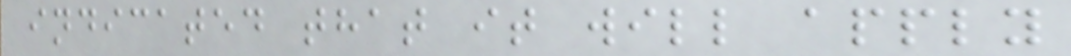indicated that it will apply
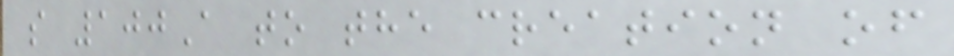s 100A to the creation of
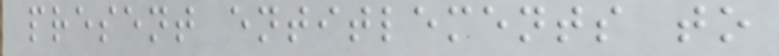present entitlements to
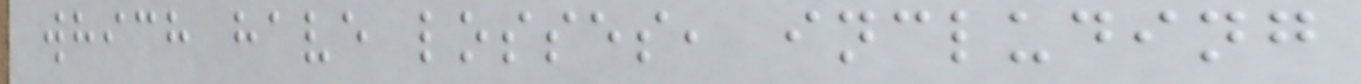which have losses, including
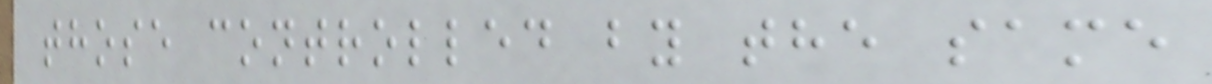those controlled by the same
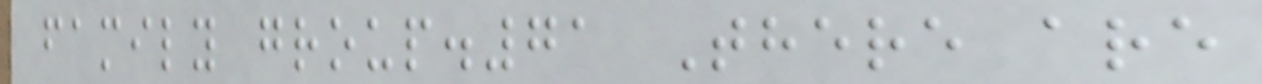family group.71 There are
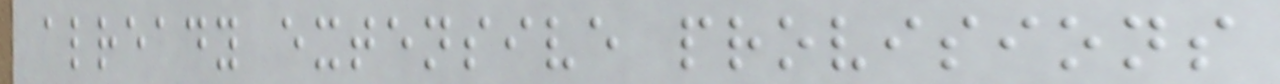already extensive provisions
